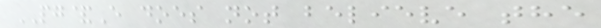PG&E does not believe the
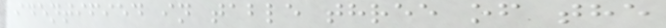identified in table three of the
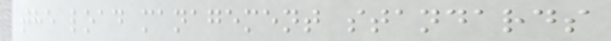the load management standards
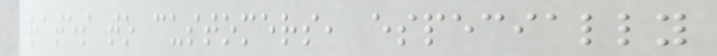rates to customers, especially
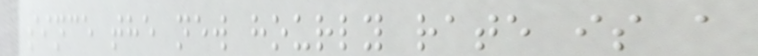since the new hourly rate is a
